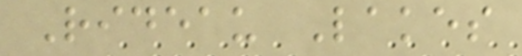Rideau Lakes
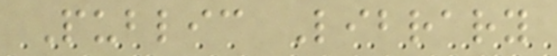Public Library
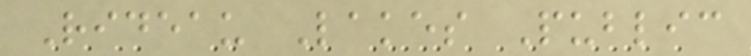Rideau Lakes Public
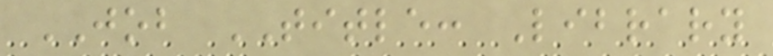JOB TITLE: Library
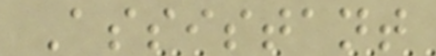Assistant
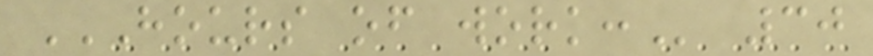HOURS OF WORK: 30
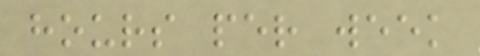hours per week
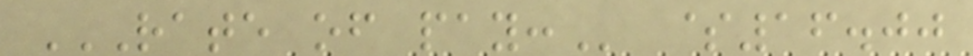RATE OF PAY: $16.00
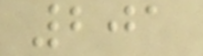201
